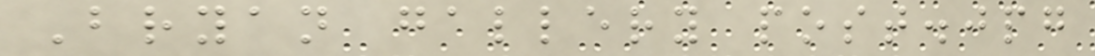Bryan gallery post.jpg
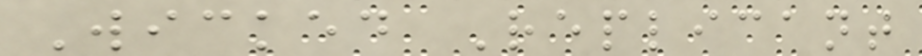Wicked Replicant
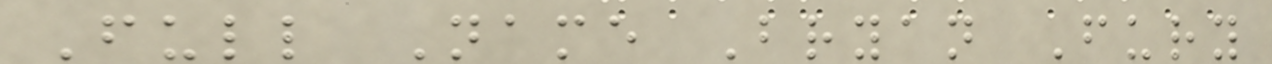Full Name Bryan Fury
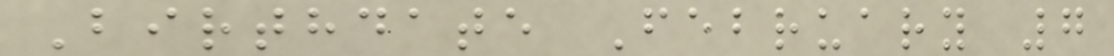Birthdate February 7
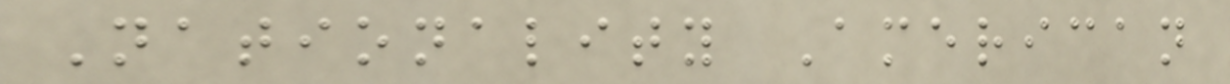Nationality American
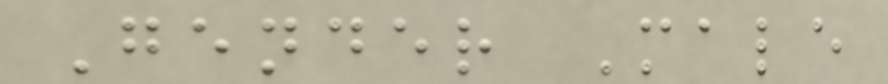Gender Male
